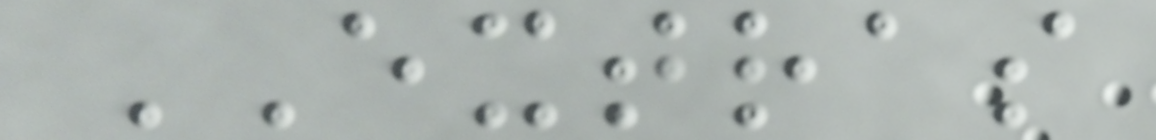EXTRAS
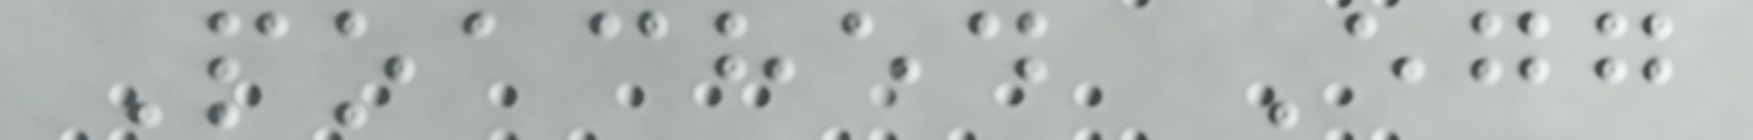Poached Egg
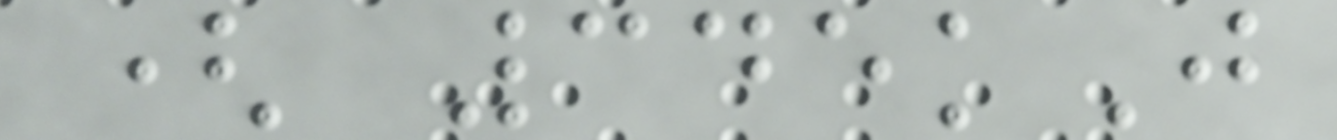( 345kJ
